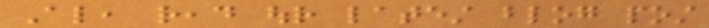Also, read our latest blog post
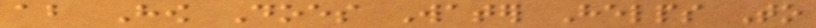about How Does Water Helps To
